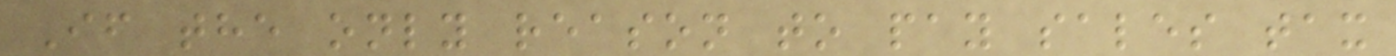If the only reason to pay sales tax
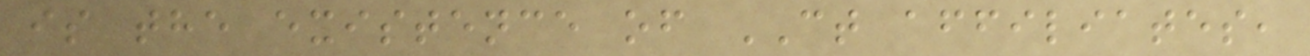is the existence of CT affiliates,
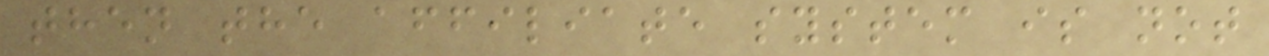then the affiliate system is not
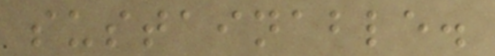sustainable.
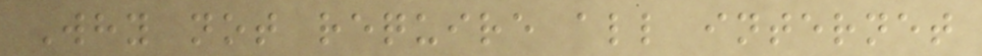Why not require all internet
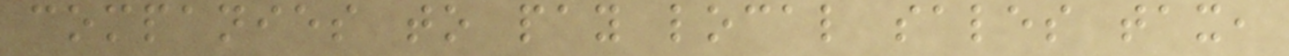companies to pay local sales tax,
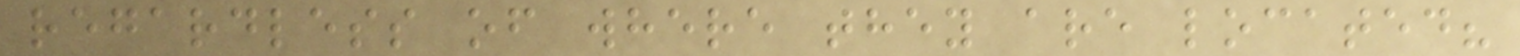regardless of where they are located?
